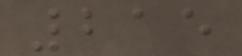215
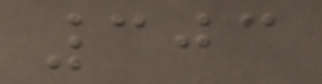303
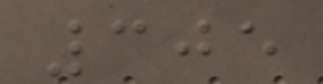305
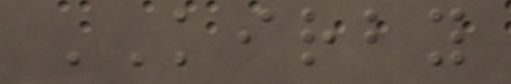KIRBY
